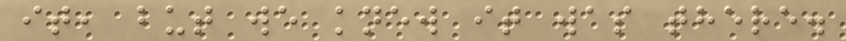it, but we knew it was there.
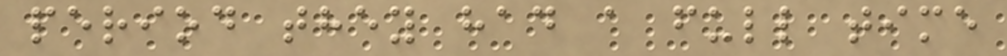period they had a full time
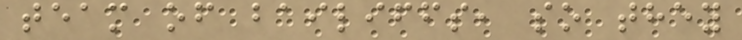team of bailiffs, so they
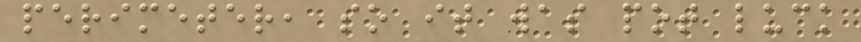perimeter, so it was pot luck
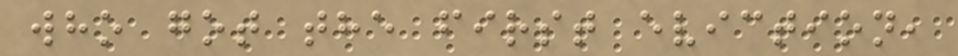who got the first eviction,
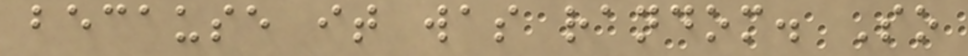because it was random. So
